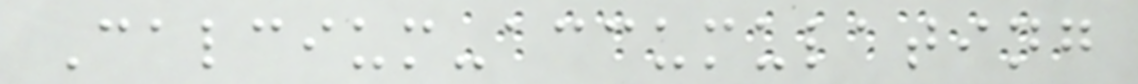Calcium-accumulating
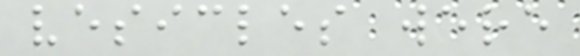vesicles were
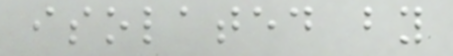isolated by
